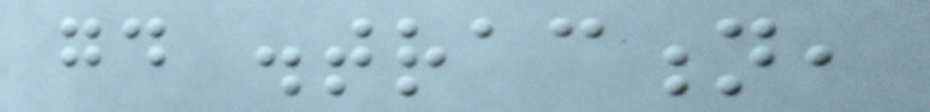good distraction,
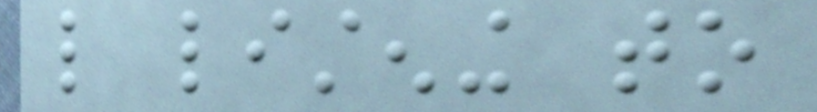like listening to
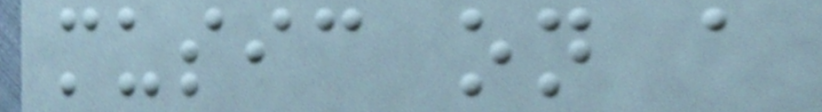music on a
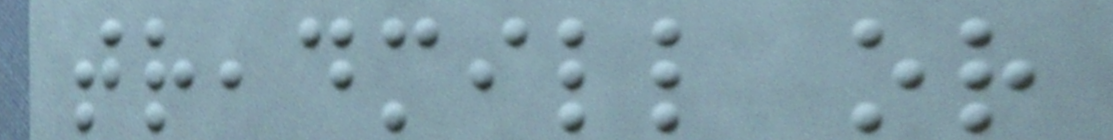treadmill or
